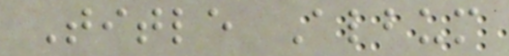Title Album
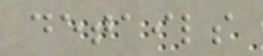details
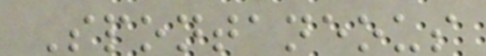Spontaneous
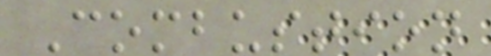Combustion
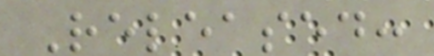Released:
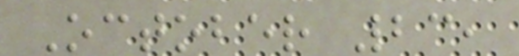October 23,
